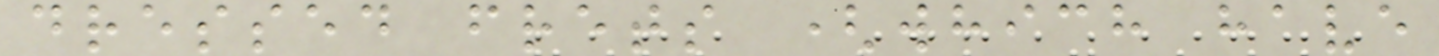dressed frets (which have
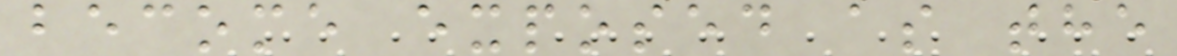become exposed as the
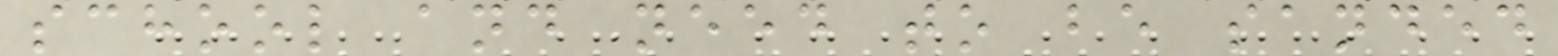school and need to be sanded
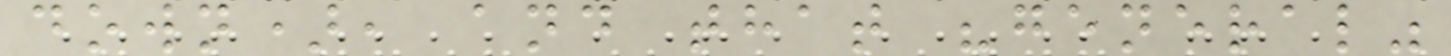down), and that "general"
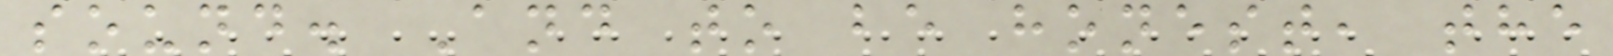sound. And to be honest, the
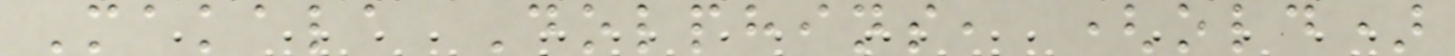Makala Dolphins, (old)
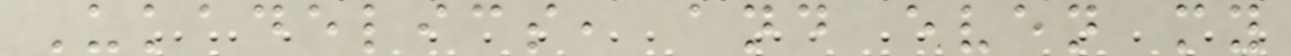Ukadelics, and even my
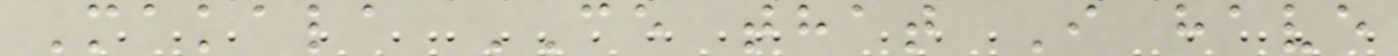Makala CE that I have
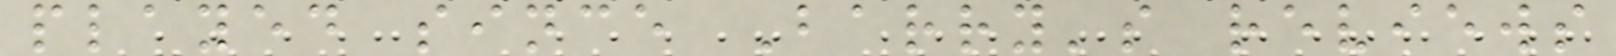played since Barry's reviews
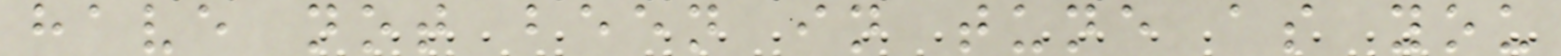have not been in tune as you
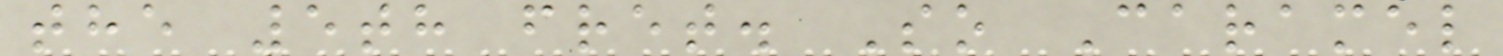the 5th fret. So Caramel
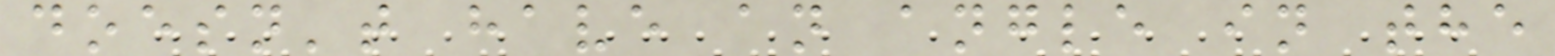doesn't have an angle in the
